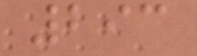293
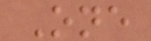One
